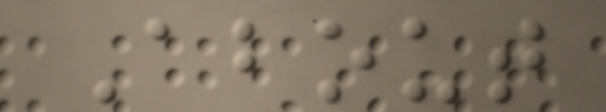About
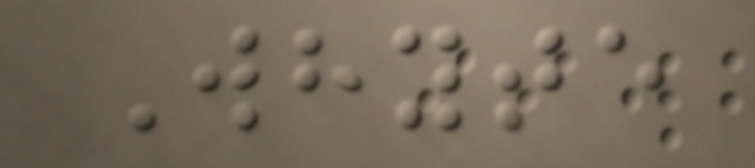Whyte
